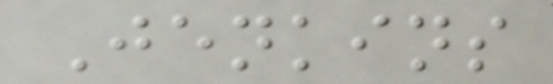Jenkins
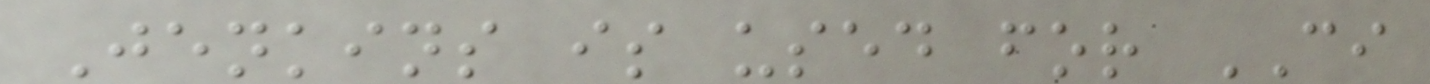Jenkins is used for CI
